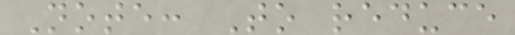Note: To reduce
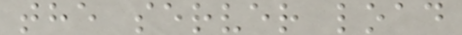the server load
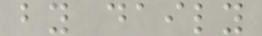by daily
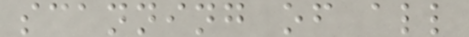scanning of all
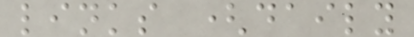links (daily
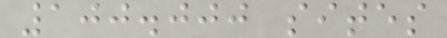100.000 sites
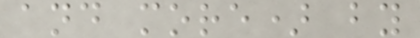and more) by
